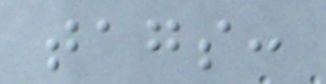tags:
